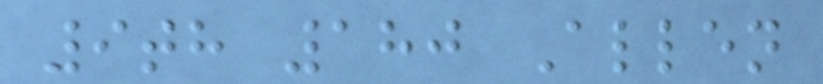9th 180 Allen
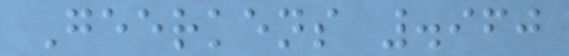Geerkens .960
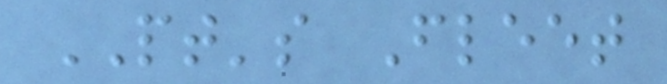PT's Fleet
